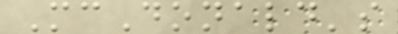McDonald's
